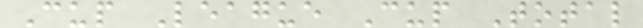Cup League Cup Total
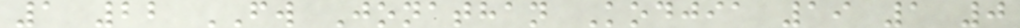1 22 FW Jonathan Kodjia 19 1 0
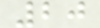20
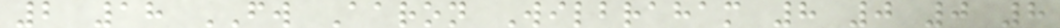2 18 FW Aaron Wilbraham 8 0 0 8
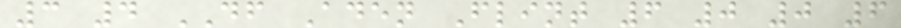3 4 DF Aden Flint 6 0 0 6
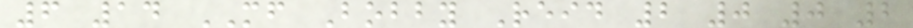6 14 MF Bobby Reid 2 0 0 2
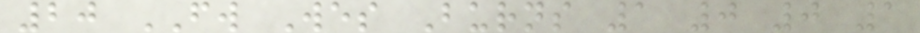20 FW Wes Burns 1 0 0 1
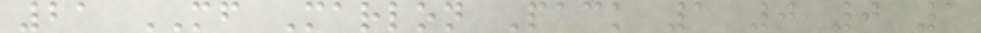21 MF Marlon Pack 1 0 0 1
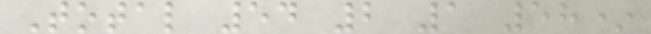Total 54 2 1 58*
